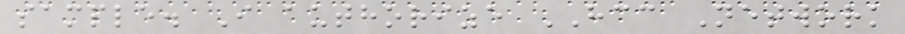sample. I authorize HCC Network
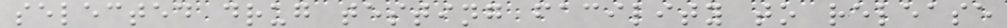selected drug testing facility to release
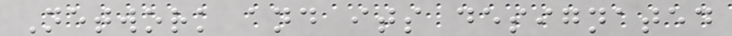Network and its designated
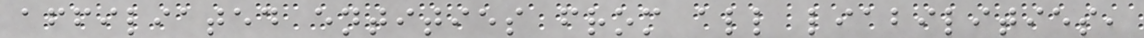affiliated entities from all liabilities,
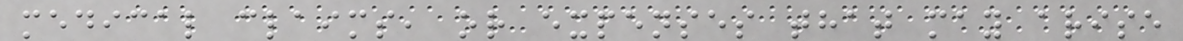medical claims, or expenses that may arise
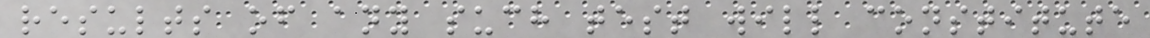results of any such test will constitute
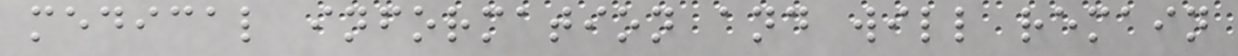medical information and will remain
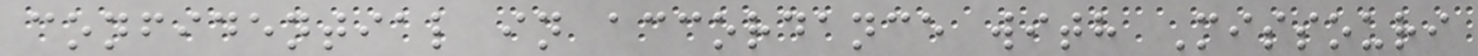confidential in accordance with Missouri
